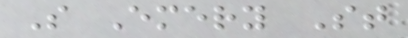S Emery St
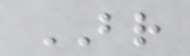BR
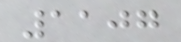1107
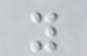y
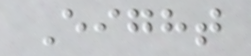Eight
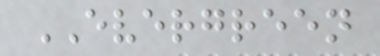EVERGREEN
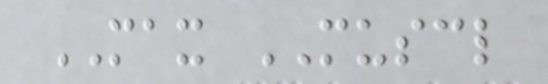MAX MUSCL
